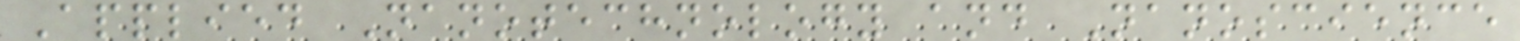Applied Nanotechnology and Nanoscience
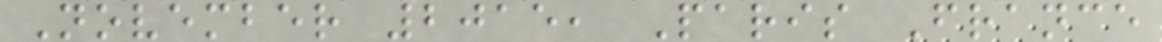November 2015, Paris France
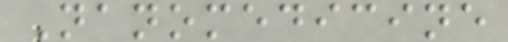Nanomedicine
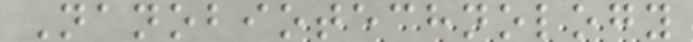Nanobiotechnology
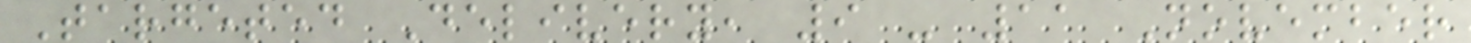Targeted Delivery, 9 - 11 November
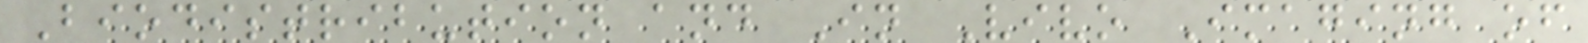Biodistribution and In Vivo Imaging of
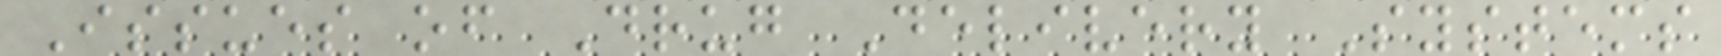Issues of Drug Delivery Systems
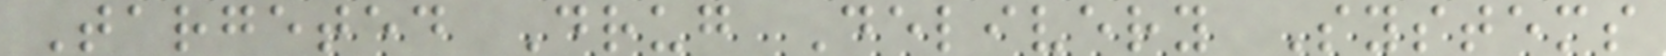Targeted Drug Delivery Systems
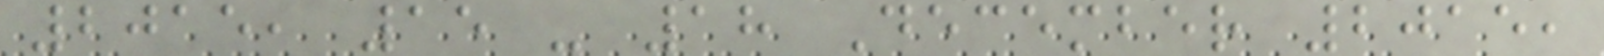2015, 15 - 18 December 2015,
